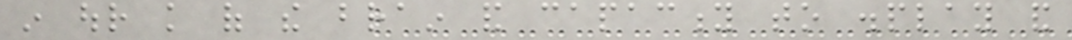in our knowledge of the brain and capacity to display and
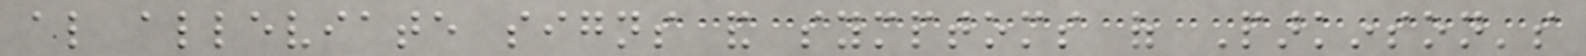also alleviate signs and symptoms of Parkinson's
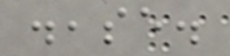disease.
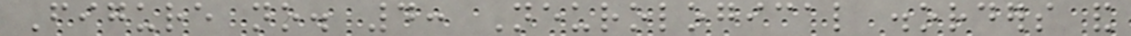Figure no. 4: Neurological disorders and
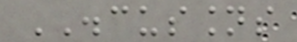DISCUSSIONS
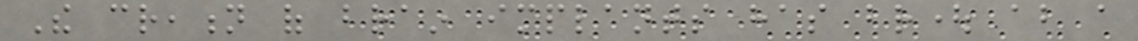The creation of brain implants has brought about a
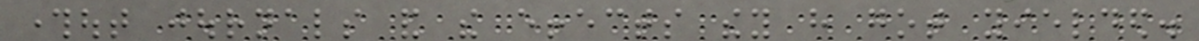throughout journals and the effects they have got yielded.
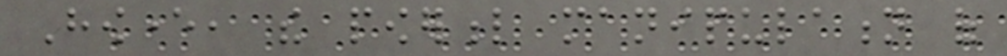However, the powerful manipulation of
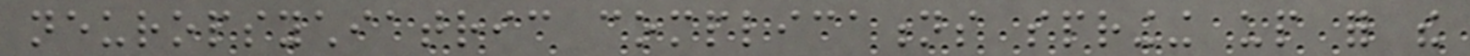neuropsychiatric complications springing up for the
